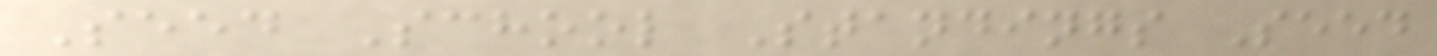Seed School Standings Seed
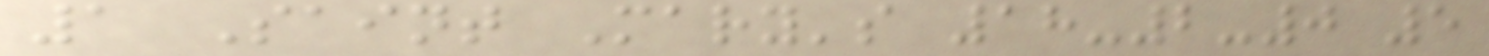1 Saint Mary's 18-2-0 5
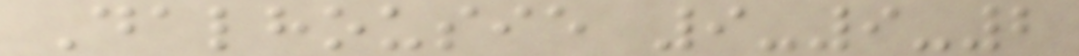Dalhousie 9-9-2
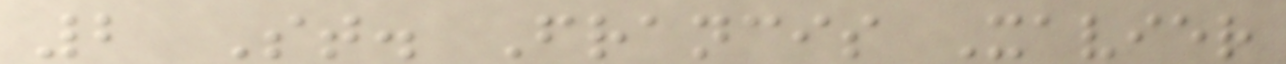2 St. Francis Xavier
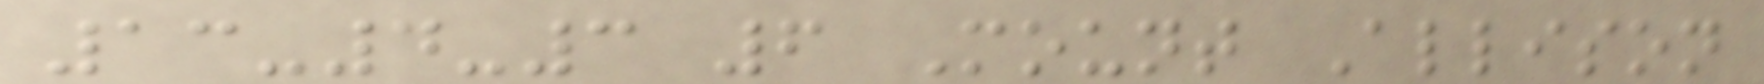13-4-3 6 Mount Allison
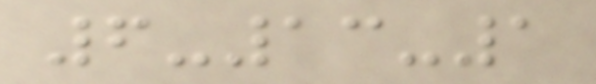6-13-1
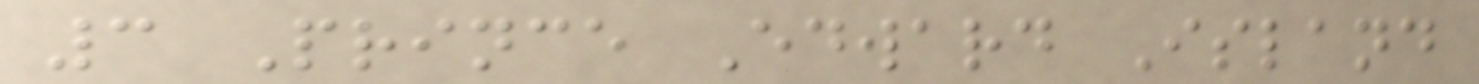3 Prince Edward Island
